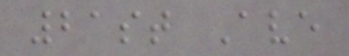21st Ave
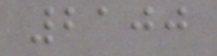2100
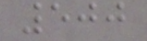500
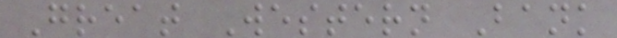Great Western Bank
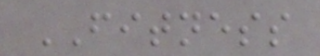FITNESS
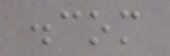.com
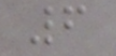6
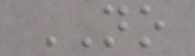NO
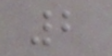2
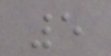5
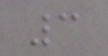3
